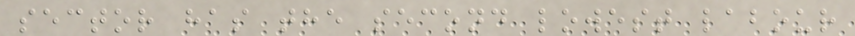sector has the second lowest labour
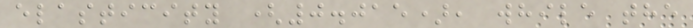elasticity (0.015), while the
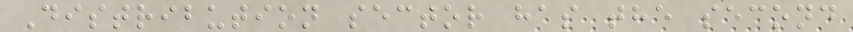Distribution sector has the second
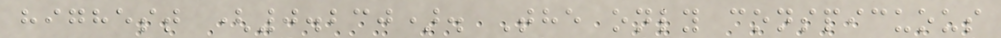highest (0.230). The only conspicuous
